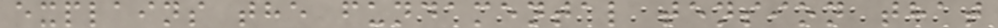explains the fundamental tension that
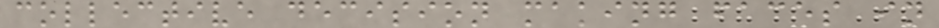collective decision making faces in
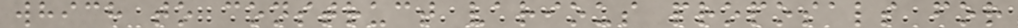which to construct various proposals for
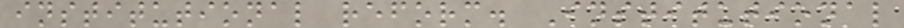institutional reform. Institutional
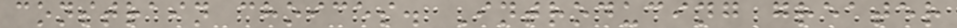constrain choices. Introducing greater
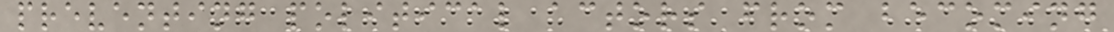preventing political actors from becoming
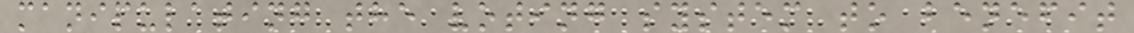manipulating the voting system to benefit
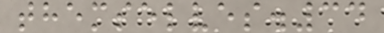themselves.34
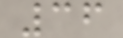36
